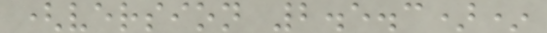(version 2.5.3)*
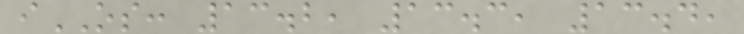iOS: 13.2, 13.3, 13.4,
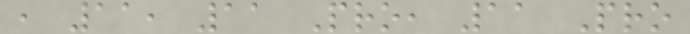, 11, 11 Pro, 11 Pro
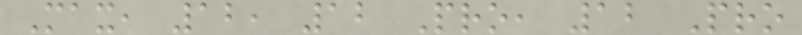Max, 12, 12 Pro, 12 Pro
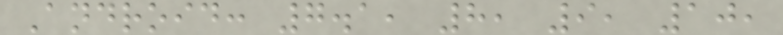Android: 7.1, 8, 9, 10,
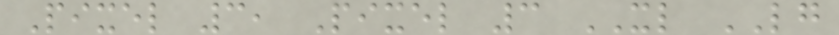Pixel 3, Pixel 3 XL LG
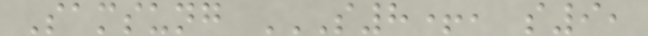Samsung S8+, S9,
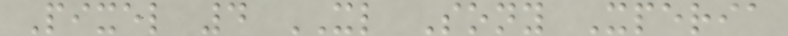Pixel 4 XL Sony Xperia
